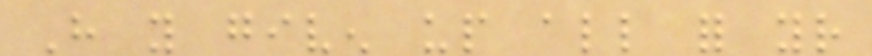Have you given up all for your
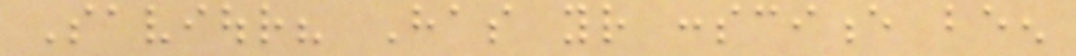Saviour? Has your conscience been
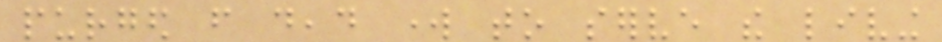purged from dead work to serve the living
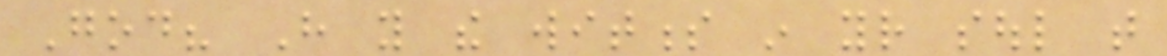God? Have you the witness in your soul that
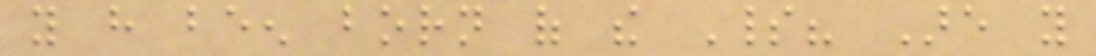you have been born of the Spirit? Are you
